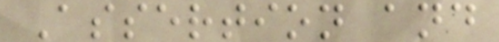Assertion and
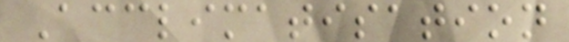Acclimatisation
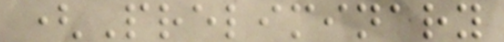(Preliminary
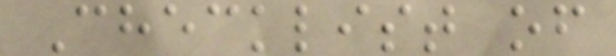Checklist of
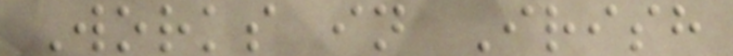Works in Irish
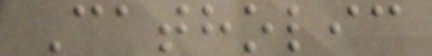Catholic
